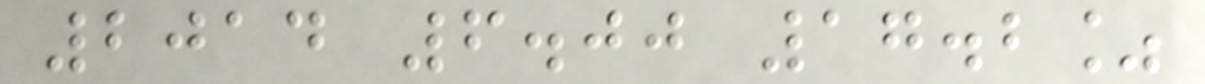2014 6.00 17.2%
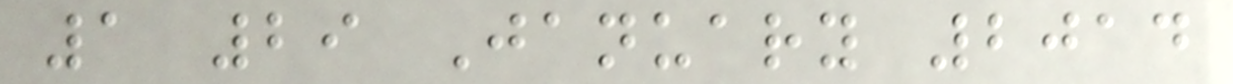1 29 January 2014
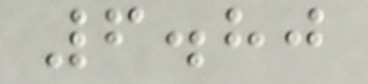6.80
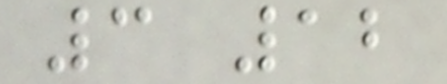3 12
